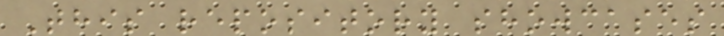This repository showcases
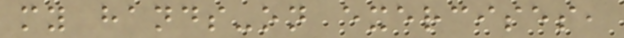my hands-on exercises,
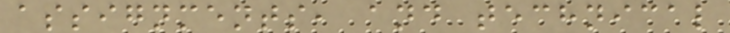assignments, and technical
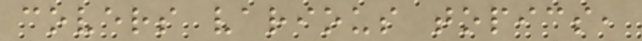covers various topics,
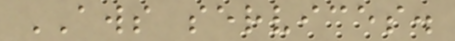AWS services.
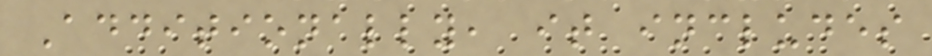Additionally, it includes
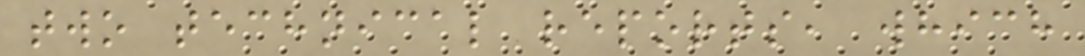two technical reports, which
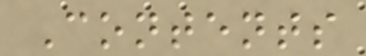Contents
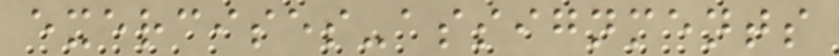exercises-assignments
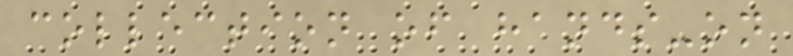collection of hands-on
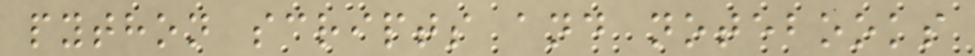python scripts and notebooks
